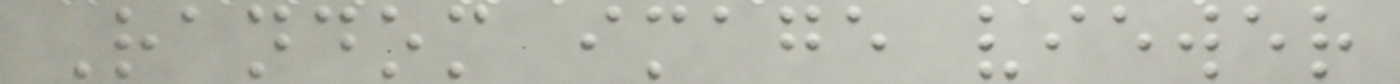Random image viewer
